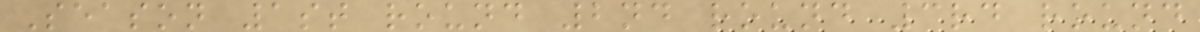Season 1st round 2nd round 3rd round
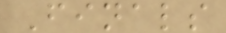Finals
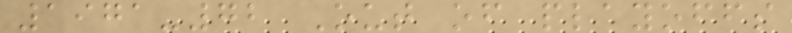1971-72 Out of playoffs
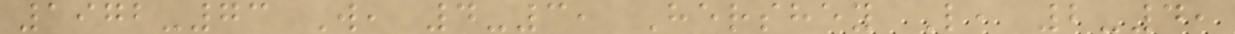1972-73 W, 4-3, Hershey L, 2-4,
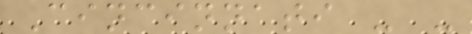Cincinnati - -
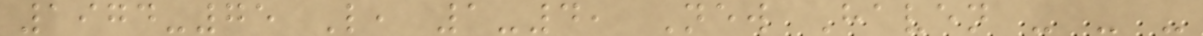1974-75 L, 1-4, New Haven - - -
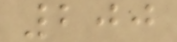200
